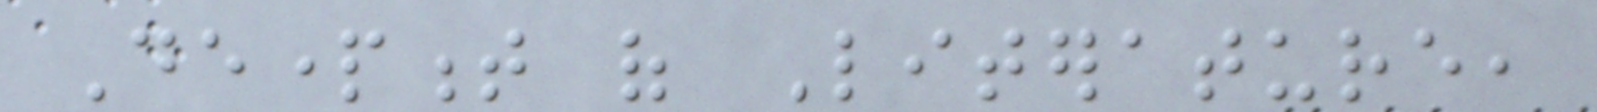Department of Literature,
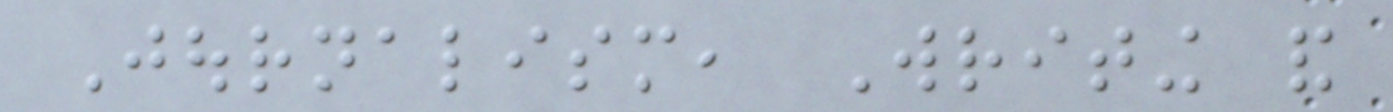Journalism, Writing and
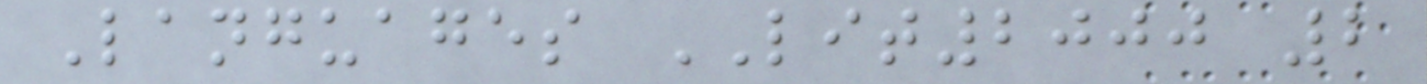Languages LIT2000 2
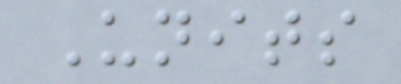Units
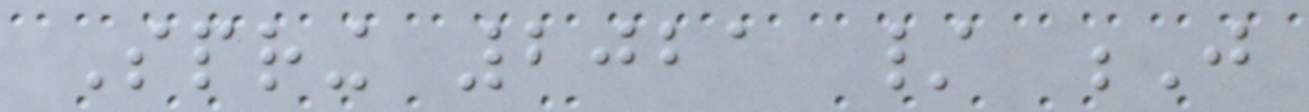Spring 2021 / J
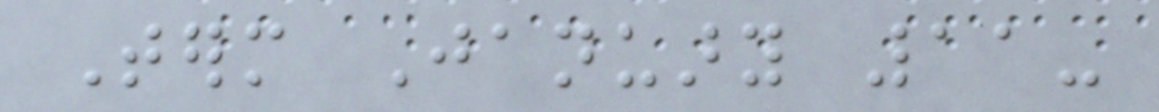Term January 11-
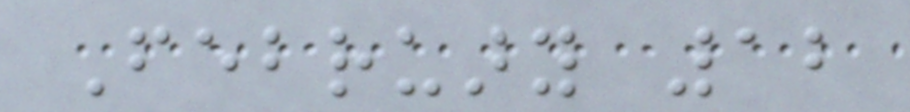February 12
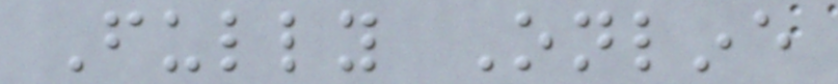Fully Online
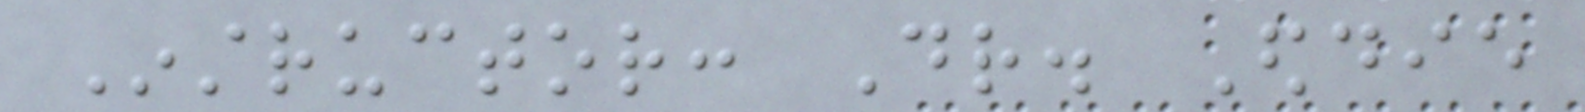Instructor: Dr. Eddie
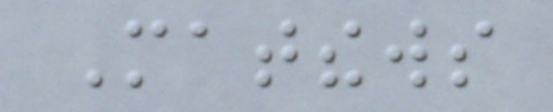Matthews
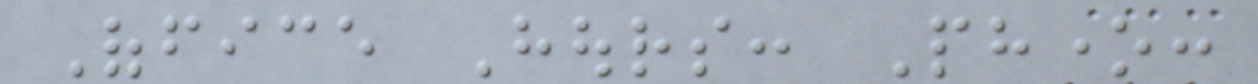Office Hours: Phone:
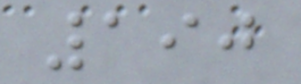190
